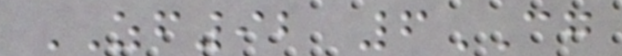ZF92 6CG
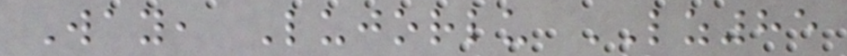Way, Lujorlu LZ85
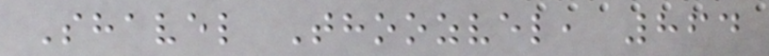Shavel Thoozvel, 864
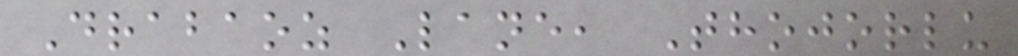Drabaoz Lane, Thojorlu
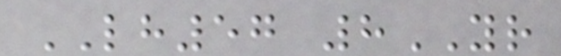LH57 8YR
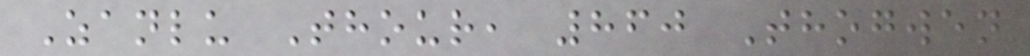Zanlu Thour, 860 Thogwen
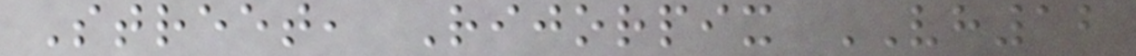Street, Rijorpix VH12
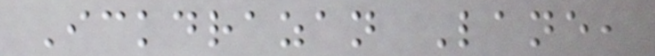Ickdrazan Lane,
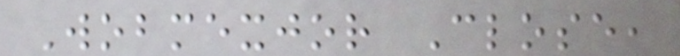Wobmexjor Close,
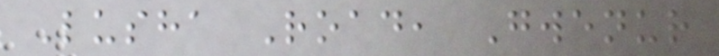Lusha Road, Gwenur
